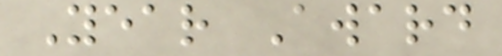Year Award
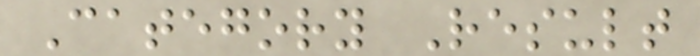Category Result
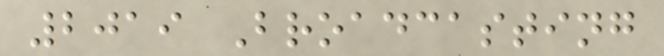2019 Broadcasting
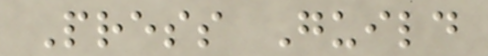Press Guild
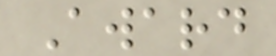Award
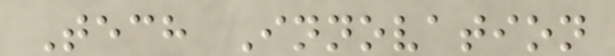Tech Innovation
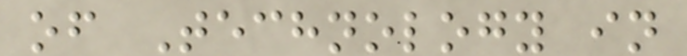of Technology in
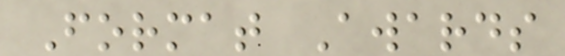Format Awards
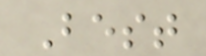Best
